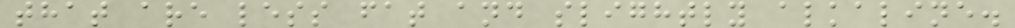that are less fat and slightly alkaline.
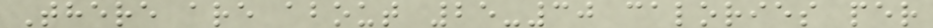There are about 25-30 calories per
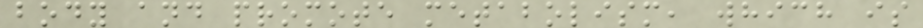body and promote metabolism, which is
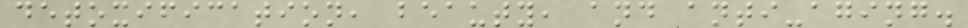detoxification, beauty, and anti-aging.
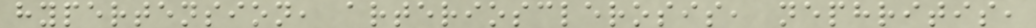hypertension, arteriosclerosis, nephritis,
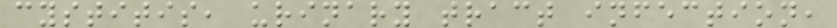cystitis, urinary tract infection,
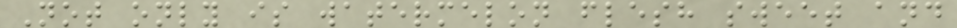Not only is watermelon flesh sweet and
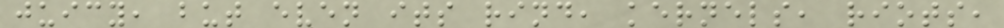juicy, but even its rind, kernels, riots,
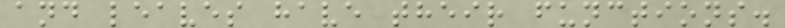and leaves have their functions.
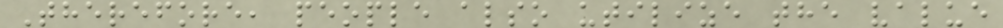Therefore, people also utilize the value
